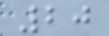20
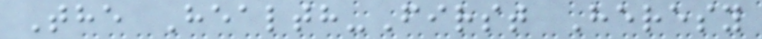The Health-First Heresy
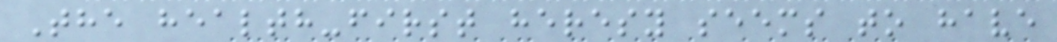The health-first heresy seems to have
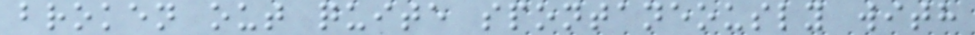broken out quite spontaneously with
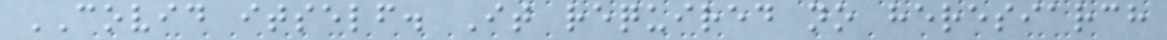COVID itself. It required no heresiarch
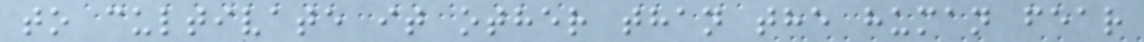to cultivate it other than the human fear
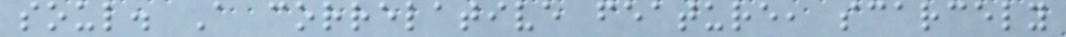soul. A correlative feature, scarcely
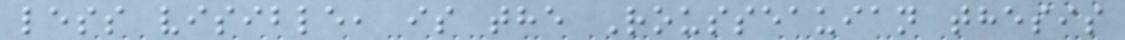less visible, is the Rousseauian thesis
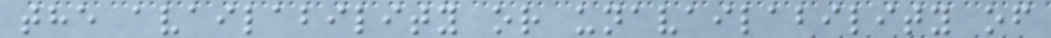the availability or unavailability of
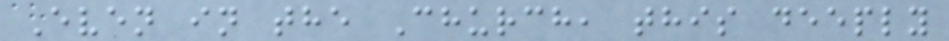Even in the Church, this deeply
